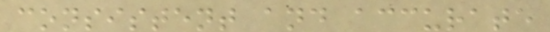consistent and accurate
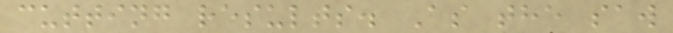cutting results. As the saw
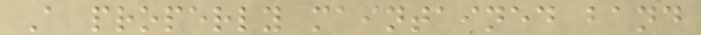A properly maintained band
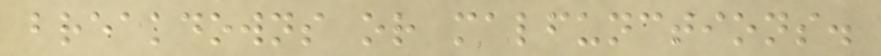breakdowns or malfunctions.
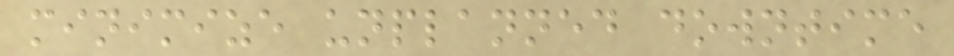minimize unplanned downtime
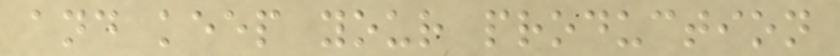and keep your production
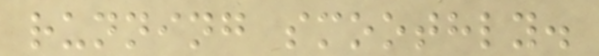running smoothly.
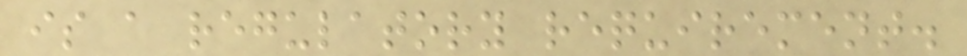is a regulatory requirement.
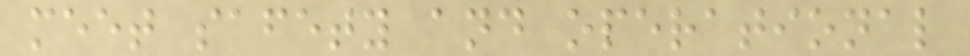meet safety and operational
